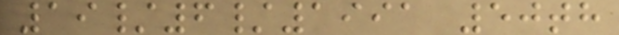19/6/1991 50th
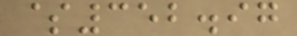$352.97
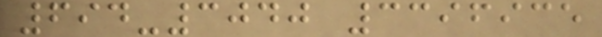694-3040 3396935
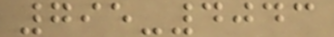795-4043
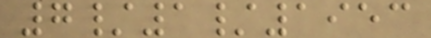7/1/1953
